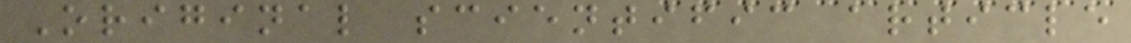Original scientific article
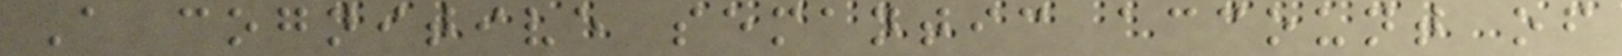A cognitive semantic account of
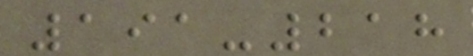191-218
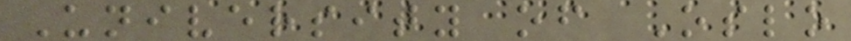University of Oslo
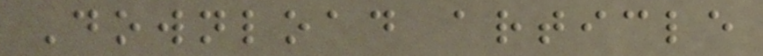Download article
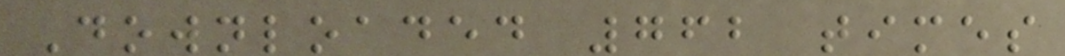Downloaded 762 times
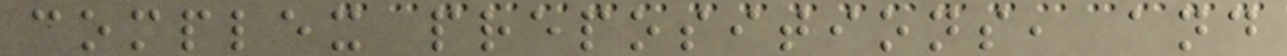complex prepositions, and
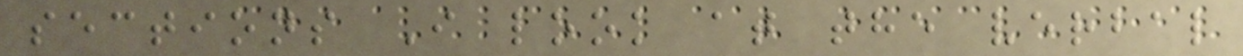sections I look at the verbal
